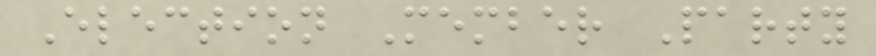Election Member Party
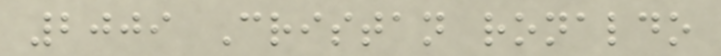2009 Cristan ronaldo
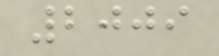2009
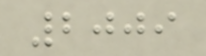2009
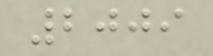2009
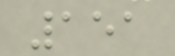151
